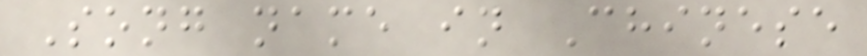Song name in Chinese
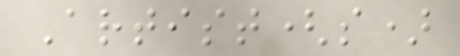Artist(s)
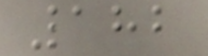182
